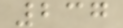237
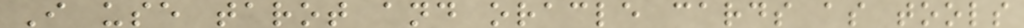I use tarot and oracle cards as tools
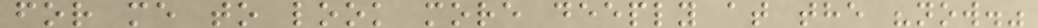for me to look more deeply at the "now."
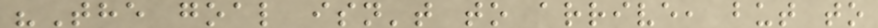"The goal isn't to arrive, but to
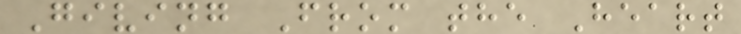Giving From the Heart
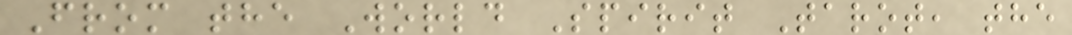From the World Spirit Tarot, the
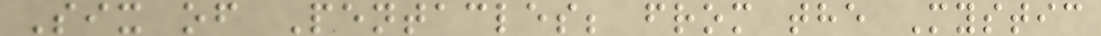Six of Pentacles; from the Mystic
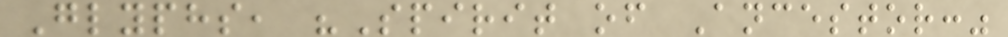Glyphs, "Spirit of Ancestor:"
